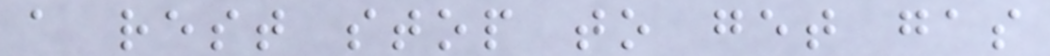a rest stop to get gas
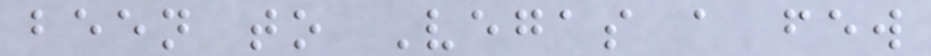been to Vegas a few
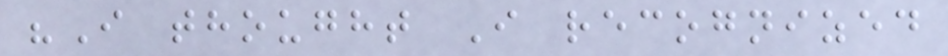"I thought I recognized
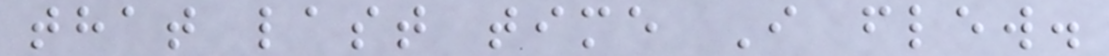that last time I flew.
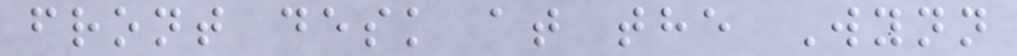front desk at the Wynn
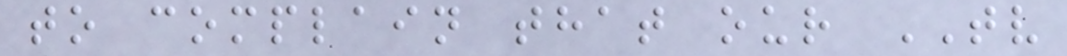to complain that our TV
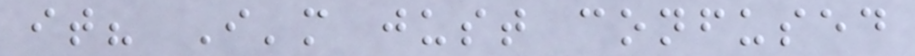it? I'm just confused
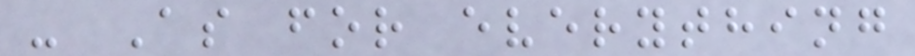- As for everything
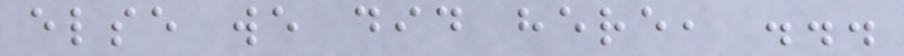else we did here, ...
